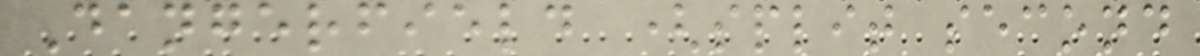Dangerfield (split second
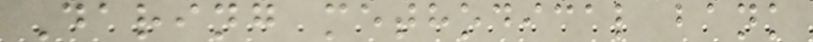Daring methodical bank
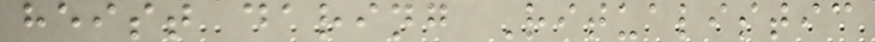heist daring Ritualistic
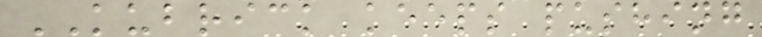KUBRICK keeps pushing
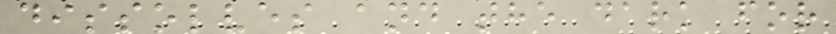dissolves and the dark for
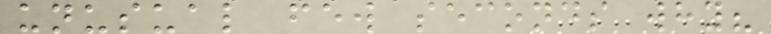unusual few seconds why?
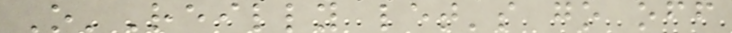O'Reilly let's go off
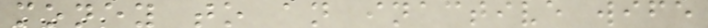money to an inactive wife
